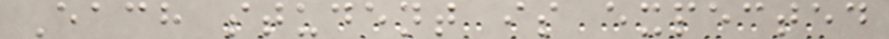Each student is expected
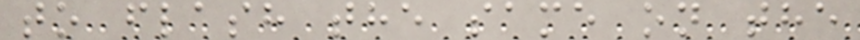to flash the same on the
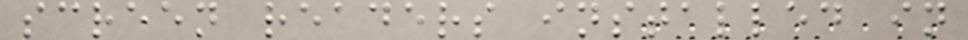screen readers installed in
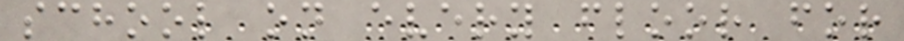school on every floor for
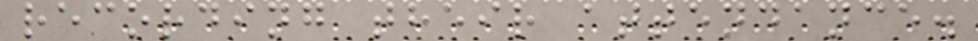recording their attendance.
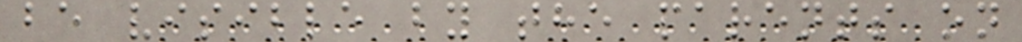be visible by the parents on
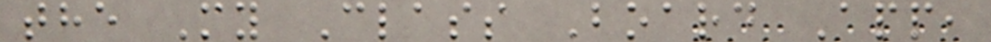the My Class Board App,
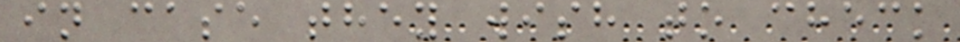in case they wish to check
